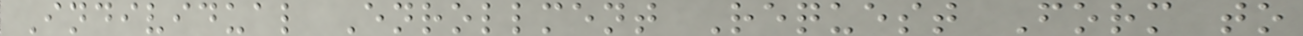Individual Enrollment Request Form to
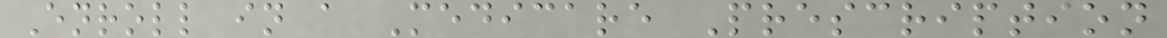Enroll in a Medicare Prescription
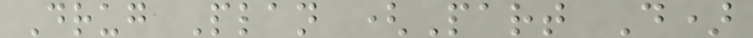Drug Plan (Part D)
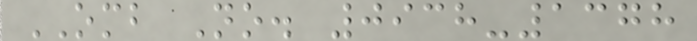OMB No. 0938-1378
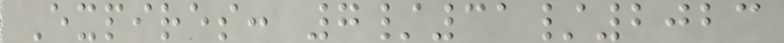Expires: 7/31/2023
